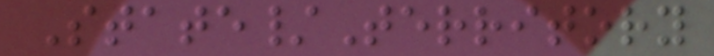State/Territory
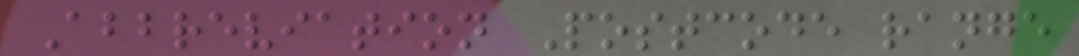Abbreviation Postcode range
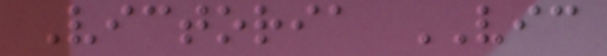Victoria VIC
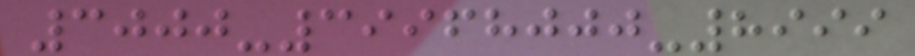3000-39968000-8999
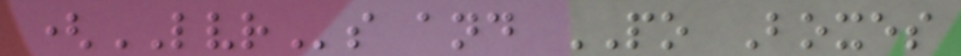(LVRs and PO Boxes
